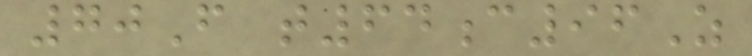70F t64c96Z
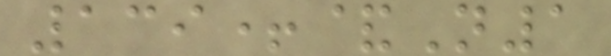139+&N1
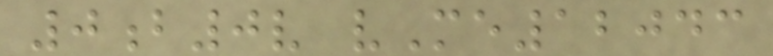0b0v vMe12043
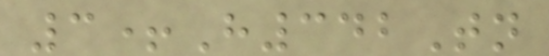3+H342Tn
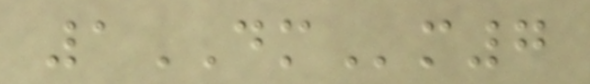1DMm7
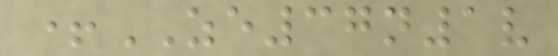+ZE37n1v
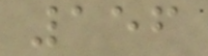156
